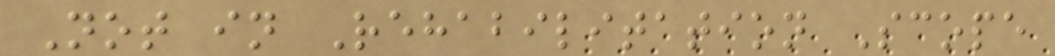Not in Rehabilitation Scope
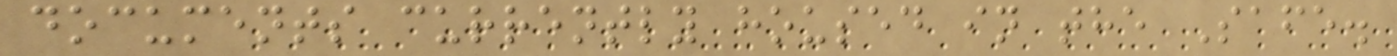documents currently housed in the Safe.
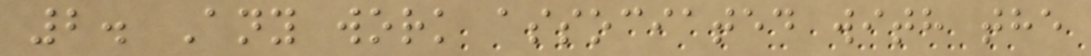2. Any work associated with the
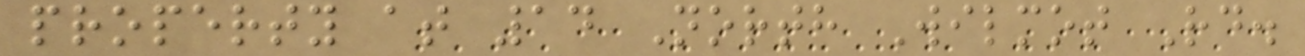property at 14 North Wilmot Rd.
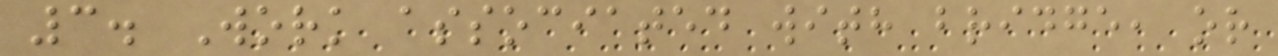3. Work associated with bridge, or
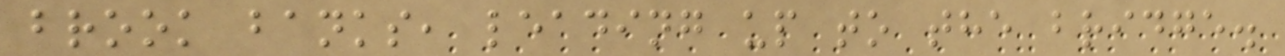brook banks, leading up to the bridge.
